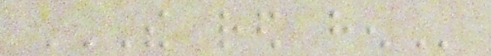THE RED HEN
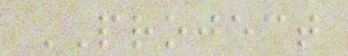PROJECT
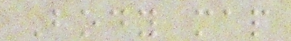Body map
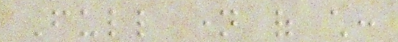Full name of child:
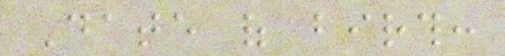Date of birth:
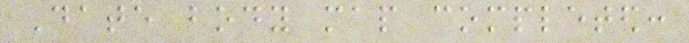Date body map completed:
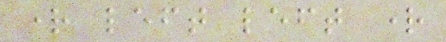right left left right
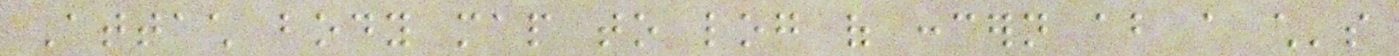Attach body map to log of concern about a child's
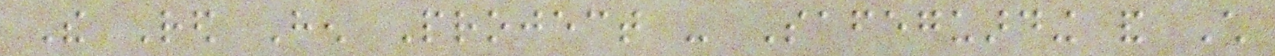The Red Hen Project - Safeguarding and Child
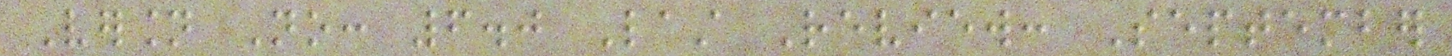Version No: 6.0 Last Review: September
